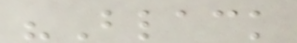"Black
